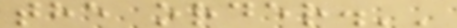the order.''
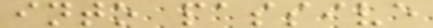into passive
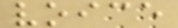voice
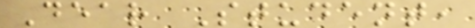Dear Student,
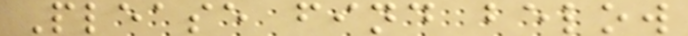Please find below
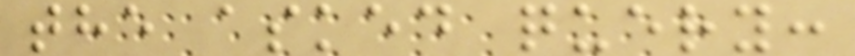the asked query:
